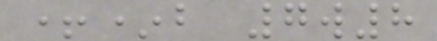+*b 7w8
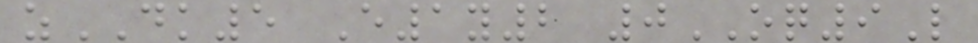zDK5 E1y2 0OQ9L
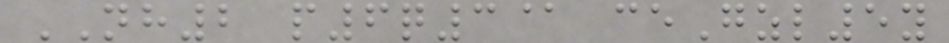NH2 p6q3@ ceGzl5y
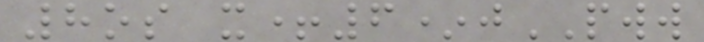8os x+6*jPWW
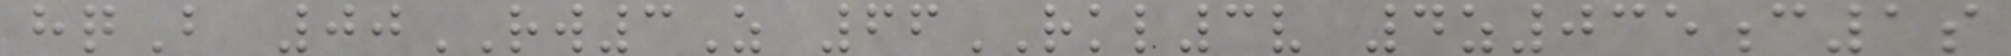hqB 00RW3Z 66RKL3v 4z035c1s
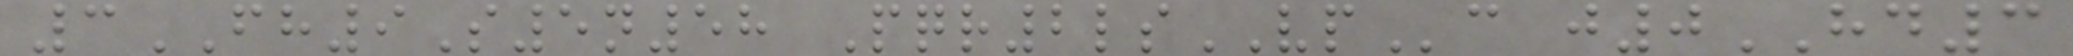3FH9S5n58 Pqr2lsVPc j0HD3
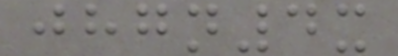jhgn4x
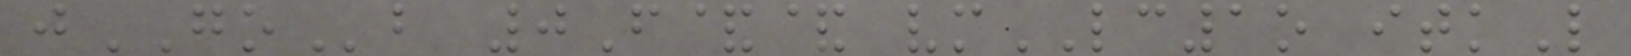jGOb 0F&& vmLC1o itkL
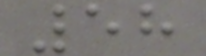58
